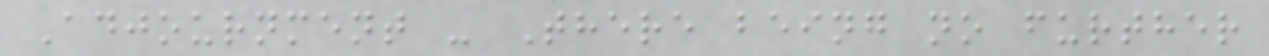Adjournment - There being no further
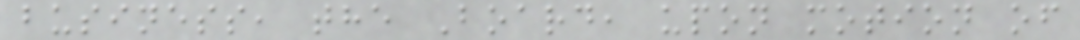business, the Board, upon motion of
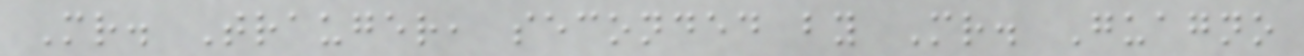Mr. Trauger, seconded by Mr. Guagno
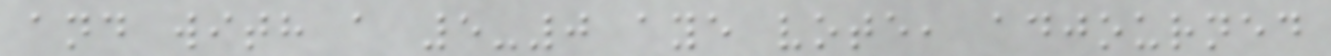and with a 5-0 aye vote, adjourned
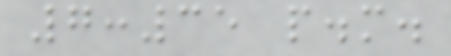7:35 p.m.
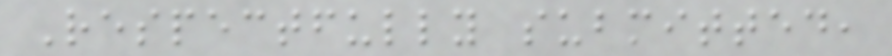Respectfully submitted,
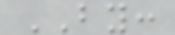BY:
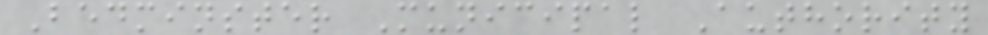Bedminster Municipal Authority
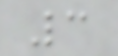3
